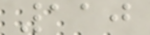110
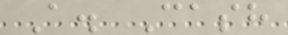A. Cash
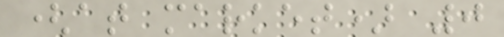(at market) 0
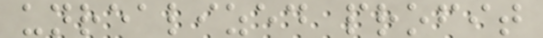unrealized profit
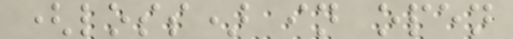(loss) in open
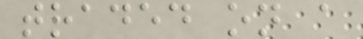traded on a
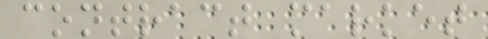contract market
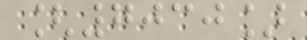[7030]
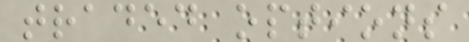traded options
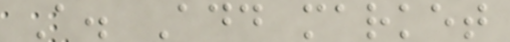A. Add market
